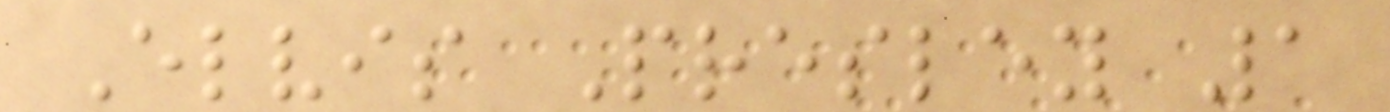Elvis Presley 1
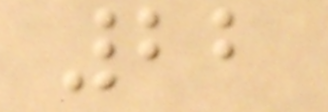22
